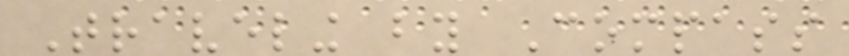Traveling by Compass
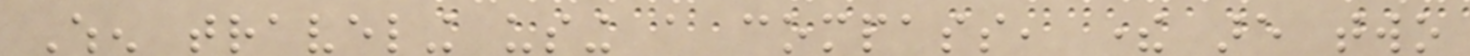When traveling using a compass, there are two
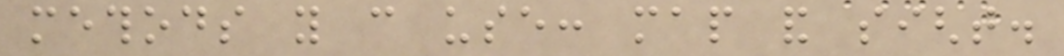methods you can use: map and sight.
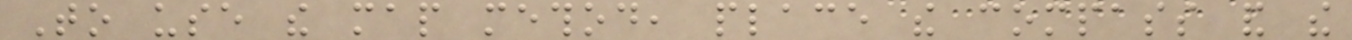To use the map method, place the compass and the
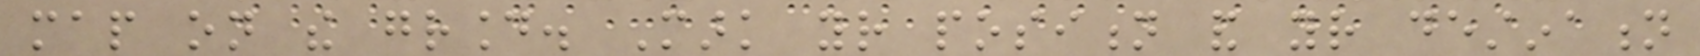map on the ground. Mark your position and your destination
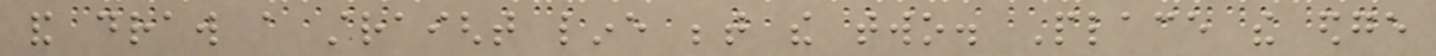and draw a straight line between the two. Place the edge
